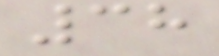38
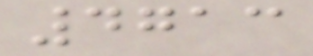4713
